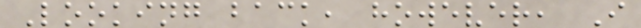Looking back, however, I
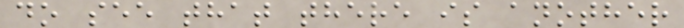do see that there is another
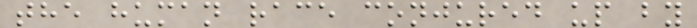the human race conjured up by
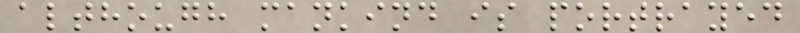although mankind is portrayed
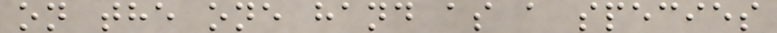on the one hand as a species
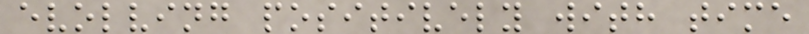evolving positively with time
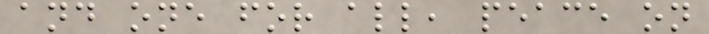and one for all, peace on
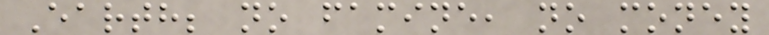Earth; no famine, no money
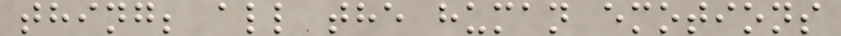thing; all the human emotions
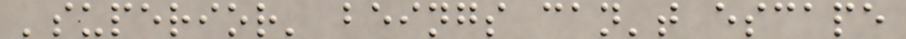'superior' beings can't escape
